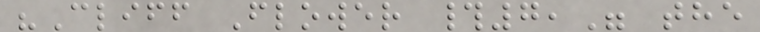"Cliff Flower #7," the
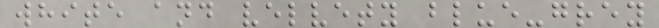white and velvety blue-grey
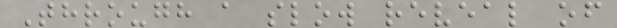Through a slow reveal of
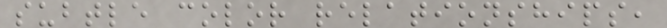subtle color relationships,
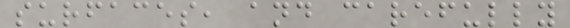surfaces, and carefully
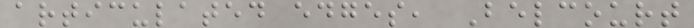articulated edges, Belcourt
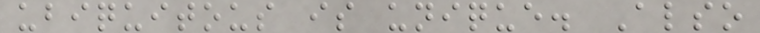ubiquitous is unique. Also
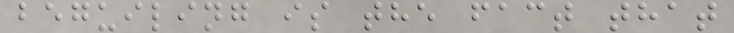beguiling is the fact that
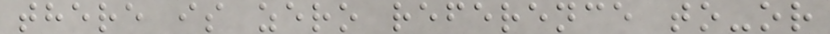there is zero reference to-or
